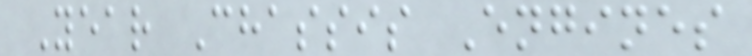Year Chassis Engines
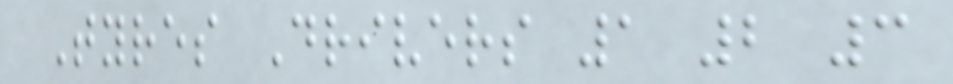Tyres Drivers 1 2 3
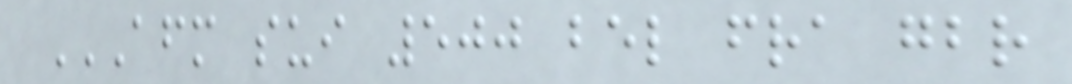AFM SUI 500 BEL FRA GBR
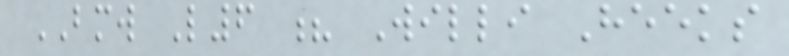BMW L6 ? Willi Heeks
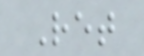Ret
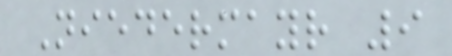Niedermayr 9
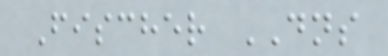Fischer DNS
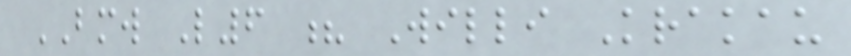BMW L6 ? Willi Krakau
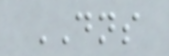DNS
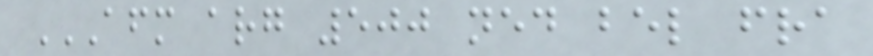AFM ARG 500 NED BEL FRA
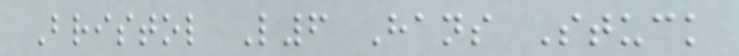Bristol L6 Hans Stuck
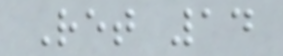Ret 14
